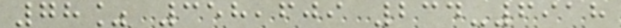78% 358,609 234-6918
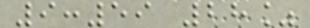9:59 28%
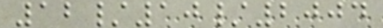12/10/2004
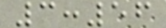3:56
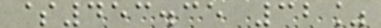$453.35 32%
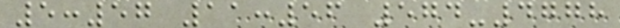5:57 11:56 574-4778
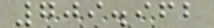709.962
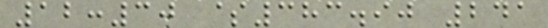12:30 $383.90 241
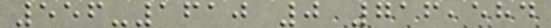556-1610 0 716,584
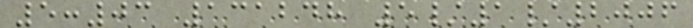5:03 131248 5/1/2006
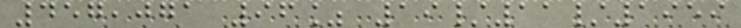457,071 96% 19/11/1959
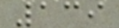139
